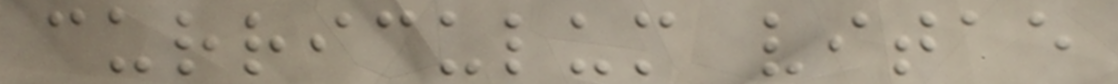curriculum vitae
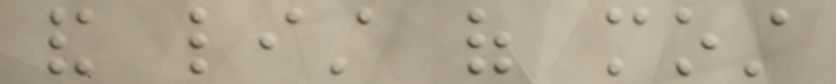and list of most
